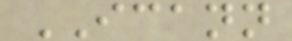ICANN
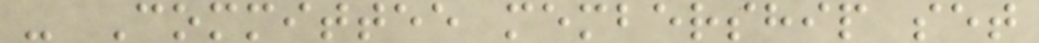- Committee membership set
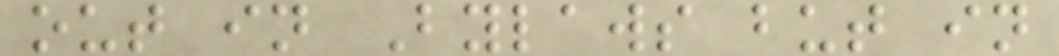out in Bylaws but in
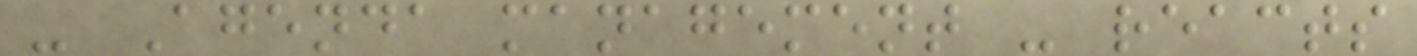- Agenda management - reacts
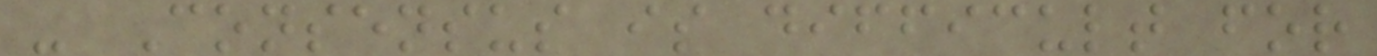- Consensus is difficult for
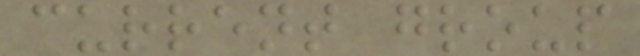current group
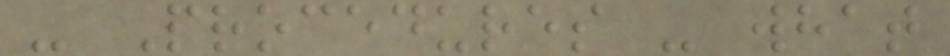- Procedures - what
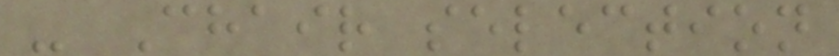- Chair selection
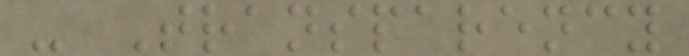- Transparency
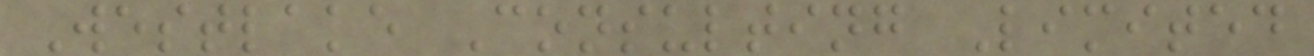Westlake Consulting Limited
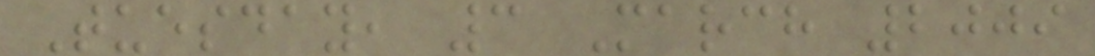Tuesday, 3 March 2009
